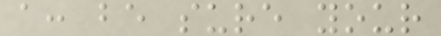a: be sure your
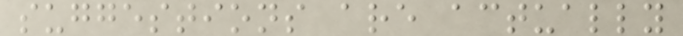suggestions are actually
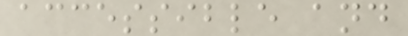accessible and
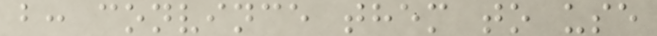b: convince them to use
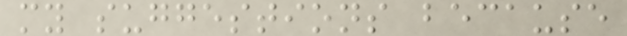my suggestions because
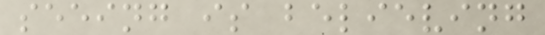seeing is believing
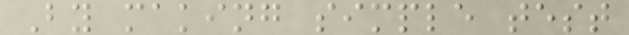By making simple test
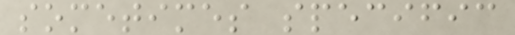sometimes specific
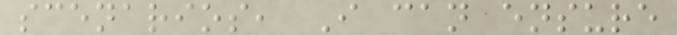scenarios, I can ensure
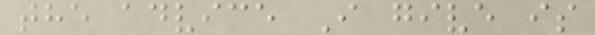the advice I give is
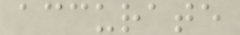accurate
